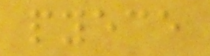pyece
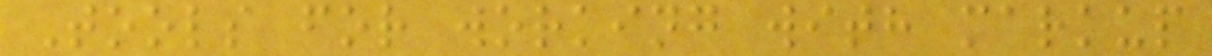Tools for working with markup
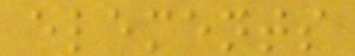elements
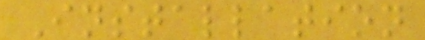Installation
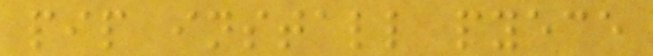pip install pyece
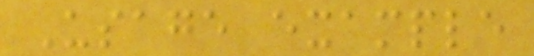Usage example
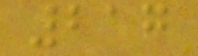217
